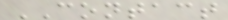CONTACT
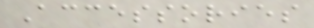Accessories
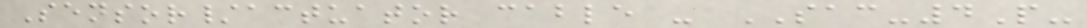Sensor/actuator cable - SAC-4P-
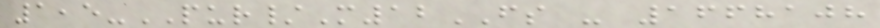1,5-PUR/M12FS - 1668108
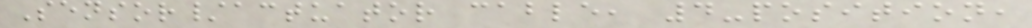Sensor/actuator cable, 4-position,
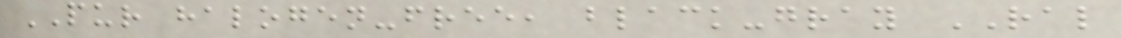PUR halogen-free, black-gray RAL
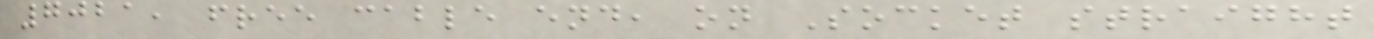7021, free cable end, on Socket straight
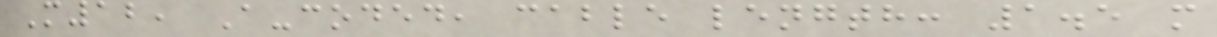M12, A-coded, cable length: 1.5 m
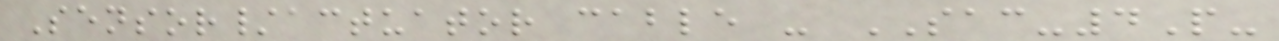Sensor/actuator cable - SAC-4P-
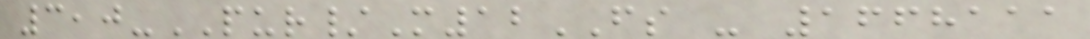3,0-PUR/M12FS - 1668111
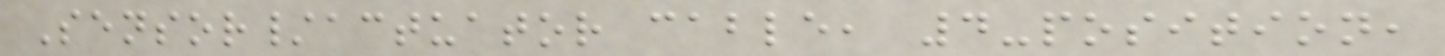Sensor/actuator cable, 4-position,
